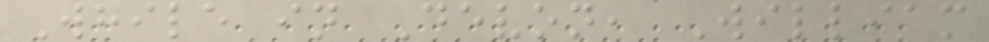While in Devon, William
